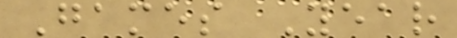Games Year
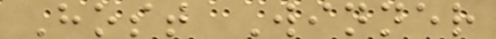Host Winner
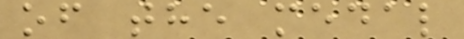of the medal
